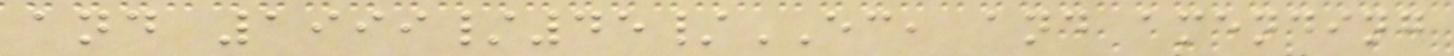and 1999/45/EC, and amending
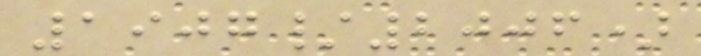1907/2006)
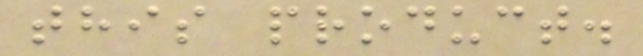this product.
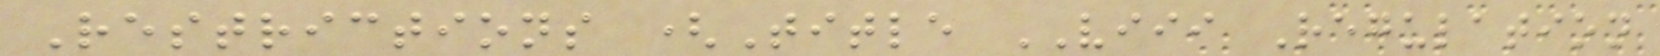Restrictions (Title VIII Regulation
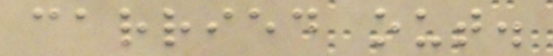carried out.
